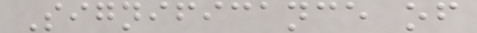Significance of
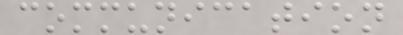communication
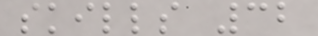skills 32
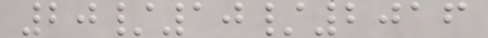20/10/2016
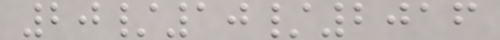20/10/2016
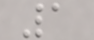1
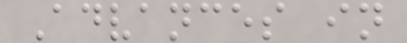Advances in
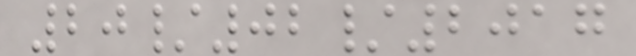20/02/2017
